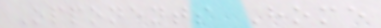Opponents Home
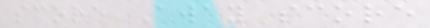score Away score
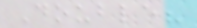Double?
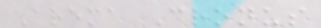Arema Cronus
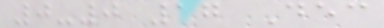0-0 17 Dec
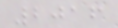2016
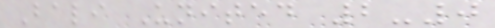Bali United 2-0
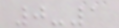0-1
